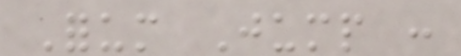Forum Jump :
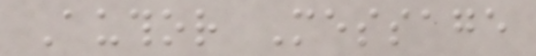Author Message
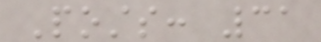Posts: 31
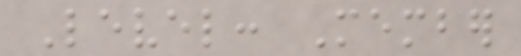Level: Member
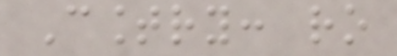Country: ro
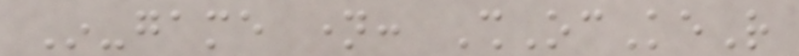In-game name: ShOcKeR
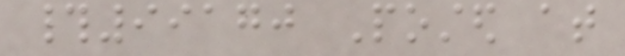#99170 Posted at
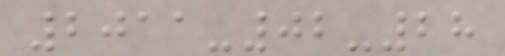2011-02-28
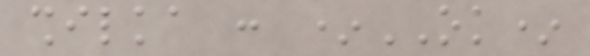shilka : *OK*
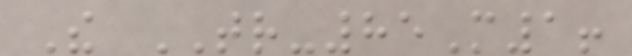The TR-85M1!
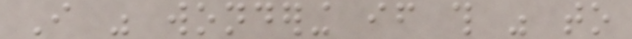I was wondering if this was to
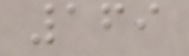169
